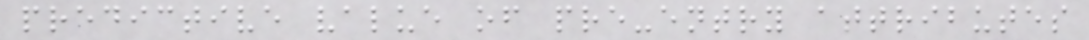predictive value of pre-entry attributes
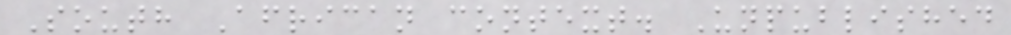South African context. Unpublished
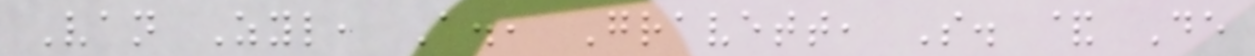Van Zyl, A., Gravett, S. & De
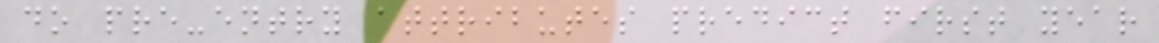do pre-entry attributes predict first year
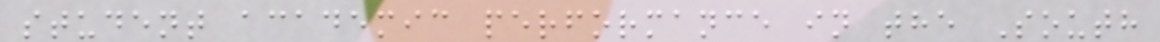student academic performance in the South
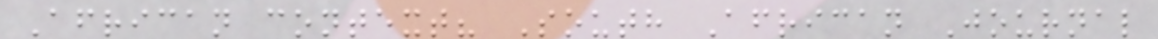African context? South African Journal
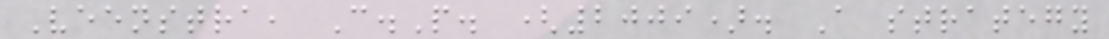Veenstra, C.P. (2009). A strategy
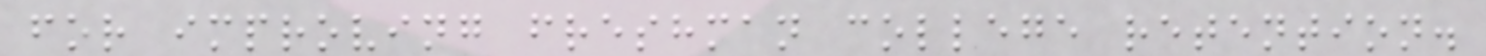for improving freshman college retention.
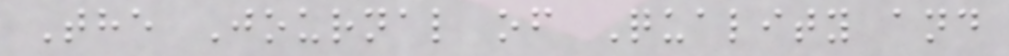The Journal of Quality and
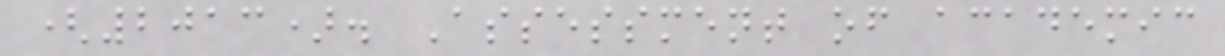(2013). Assessment of academic
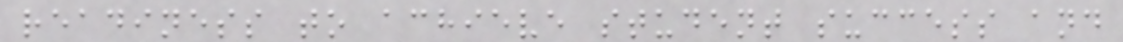readiness to achieve student success and
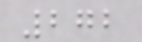272
